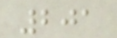201
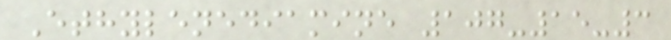Ethylenediamine 107-15-3
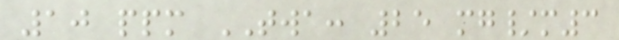10 ppm TWA: 25 mg/m3
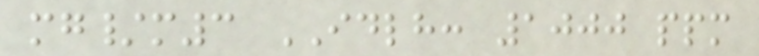mg/m3 IDLH: 1000 ppm
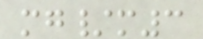mg/m3
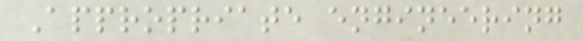Appropriate engineering
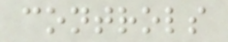controls
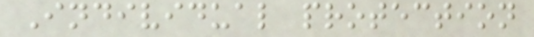Individual protection
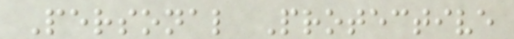Personal Protective
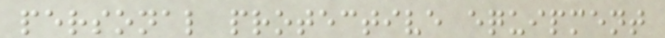personal protective equipment
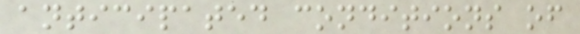anticipated conditions of
